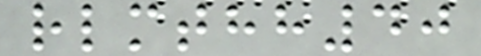rlmthh40
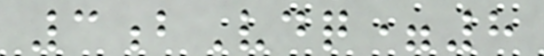3bVdq=8
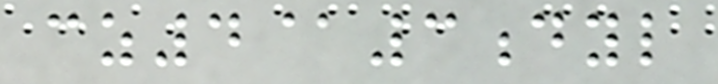cz4@3dyl
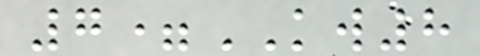7=KW8
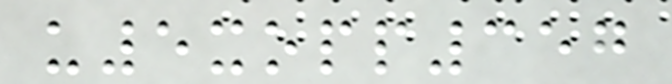u5xopp357
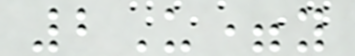2U=y
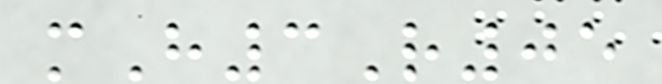mH3R05
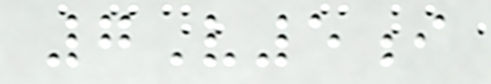7V5i
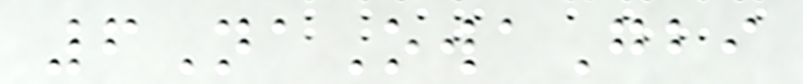6NaOwaGbi
